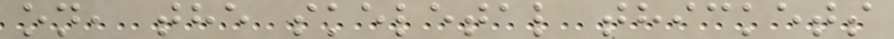on, the skeletal thickets
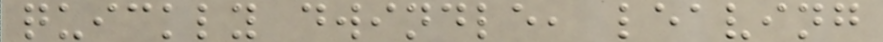quickly dwindle, leaving
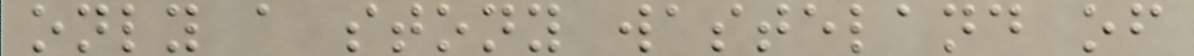only a stony wasteland of
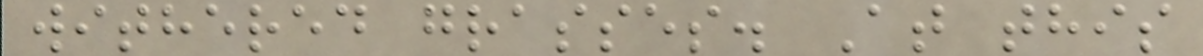withered grasses. At this
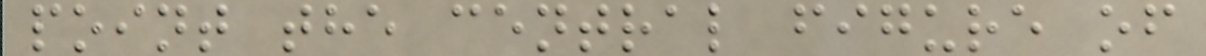point the central figure of
